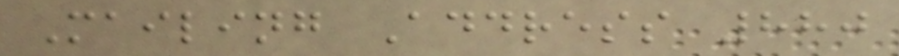Mailing Address 880
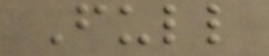Full
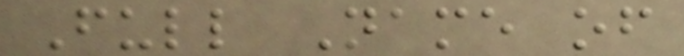Full Name of
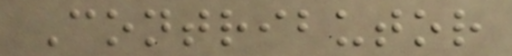Contributor
